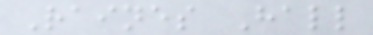Raines Hall
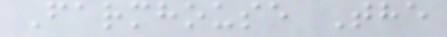Farmhouse The
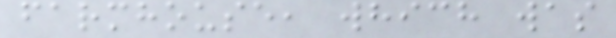farmhouse, which was
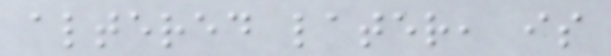altered later, is
